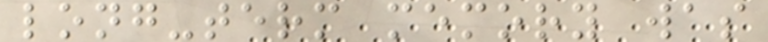long-term memory was
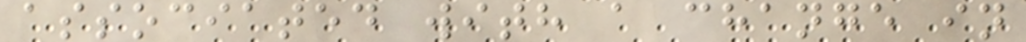associated with a change in
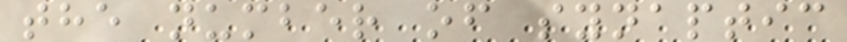the number of synaptic
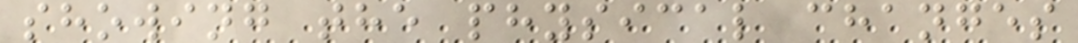showing the physical changes
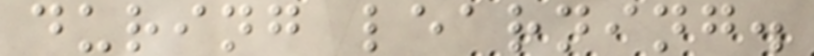during learning.
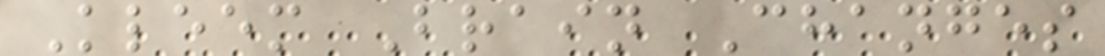Kleem Brain Changes
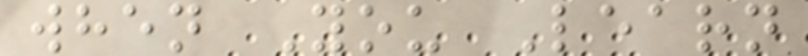when You Learn
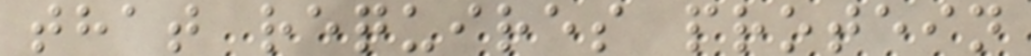that requires protein
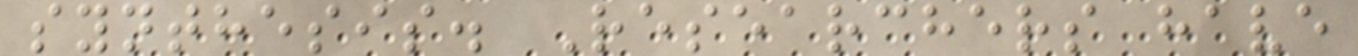synthesis. Researchers have
